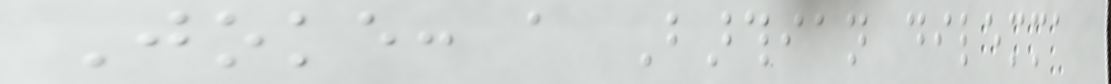Joke: a Barthian dilemma
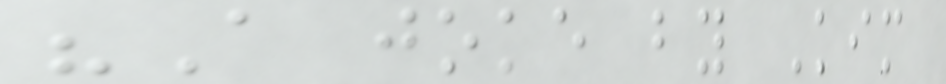"A joke by Kim
